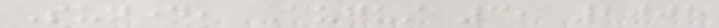Sunday, August 3, 2008
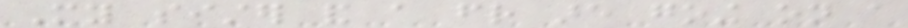My sister and a friend are going on a
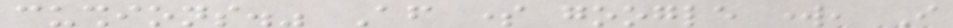cushions." After some google work, I
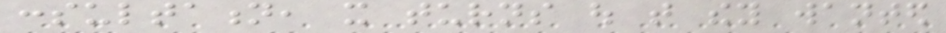consultation, it turns out that they wanted
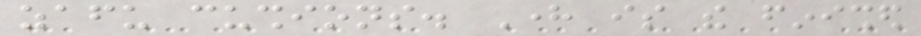zafu cushions. Here is the finished
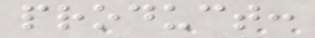product:
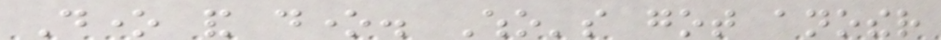Done and done. Who's got another
